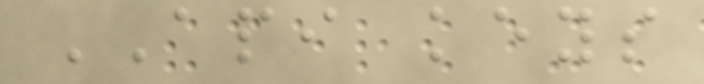API keys
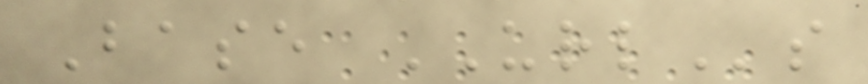Base URLs
